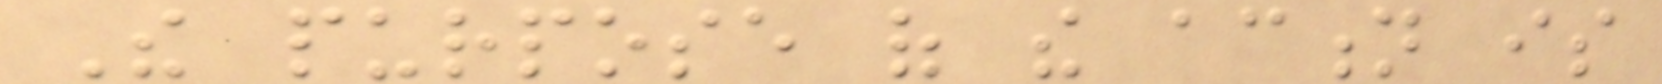The purpose of the action is
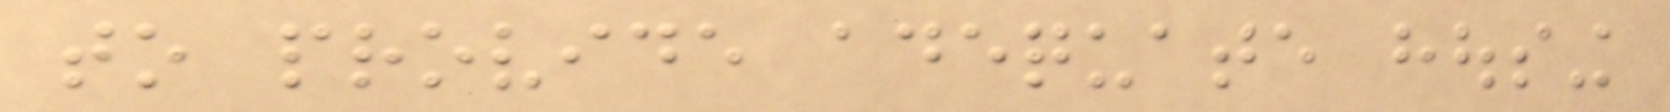to provide adequate housing
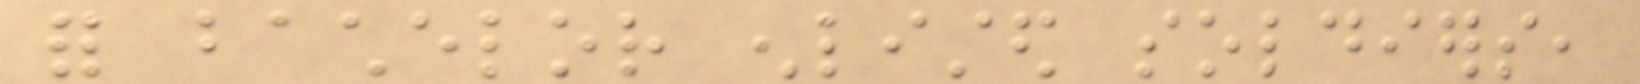for bachelor enlisted soldiers,
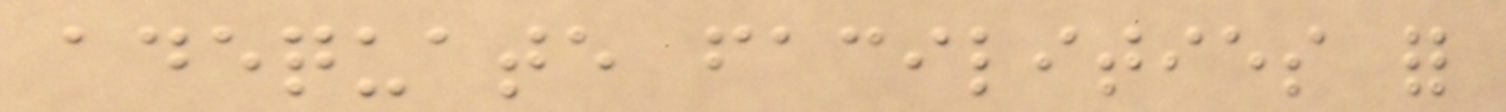adequate facilities for
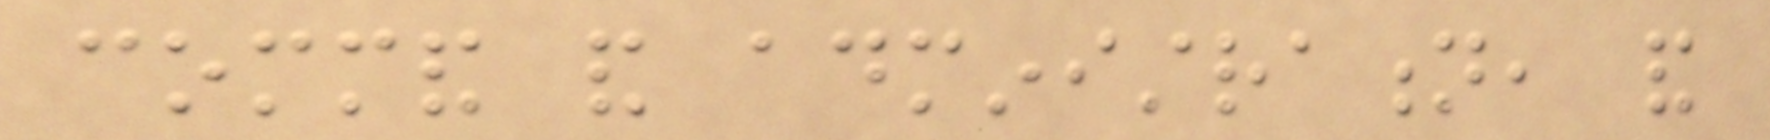command and administration, and
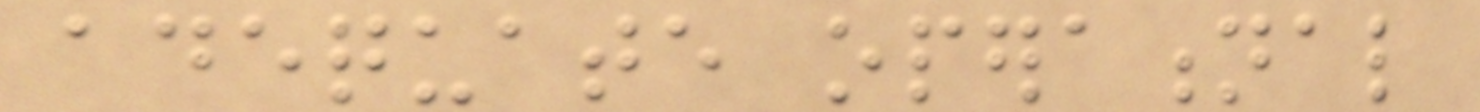adequate operational
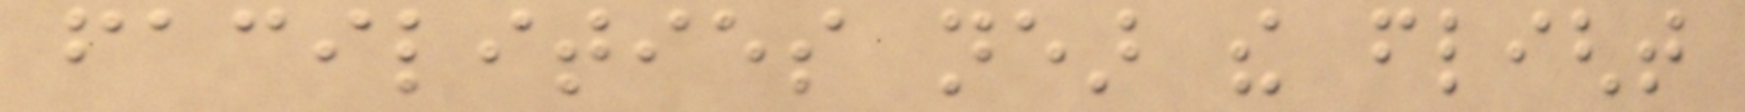facilities near the flight
